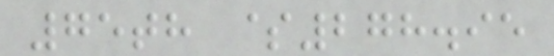75th $278.95
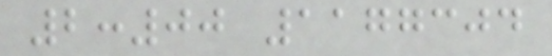2:00 1177304
